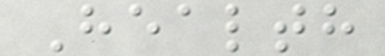Health
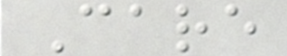Care
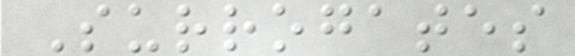Surrogates
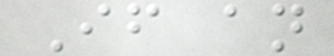If an
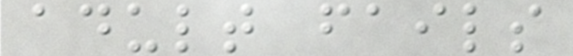adult fails
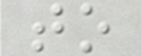to
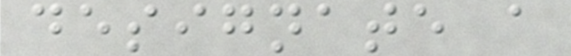designate a
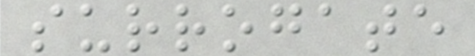surrogate
